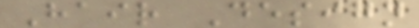Hair Design
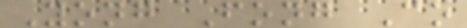Yong Fong Co
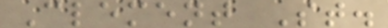Clement St.
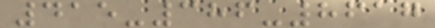415-386-8617
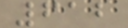612
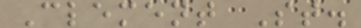Clement St.
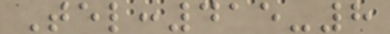Tel:415-8
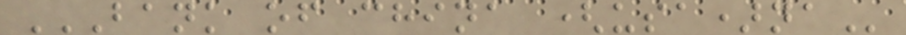BANK OF CHINA (USA)NA
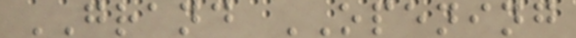GRAND OPENING
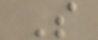S
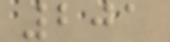201
